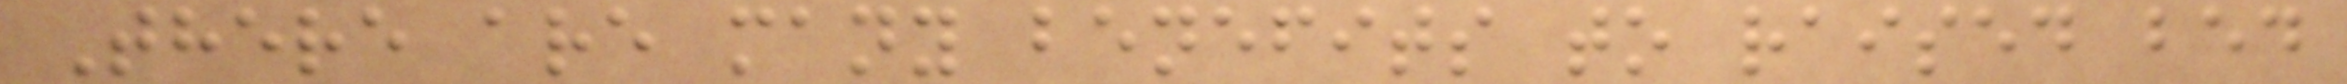There are many benefits to raised bed
